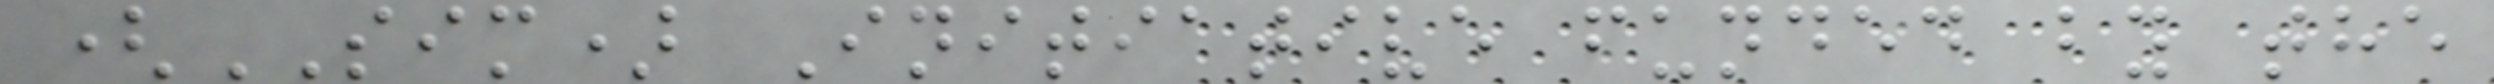(SIM) Initiative funded by the
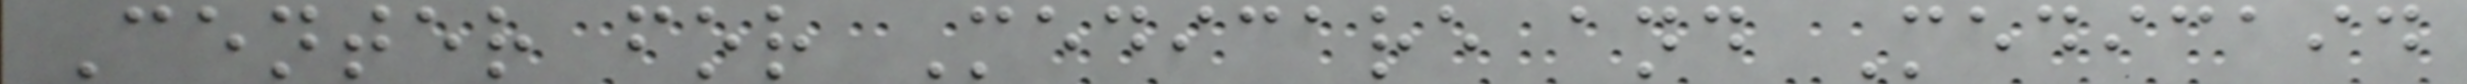Center for Medicare and Medicaid
